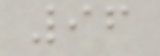96
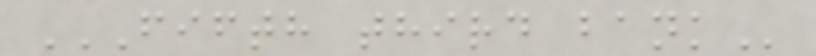FIFTH THIRD BANK
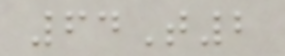64T2
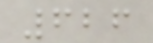626
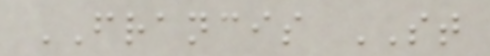FRANCIS ST
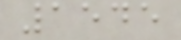1545
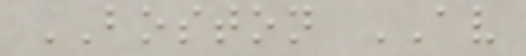BOSTON AV
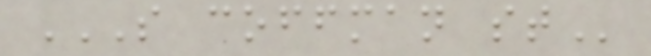S COFFMAN ST
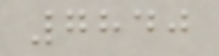7840
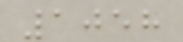1058
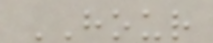HOUR
